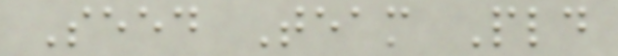Seed Team Pld
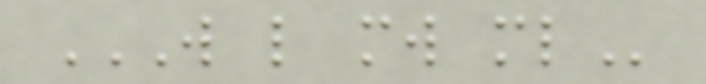W L MW ML
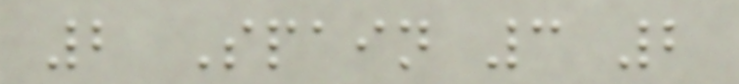2 Spain 3 2
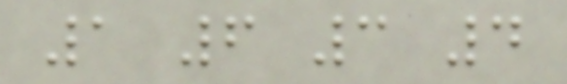1 6 3 4
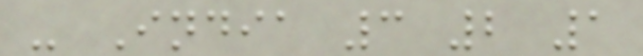- India 3 2 1
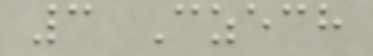3 Czech
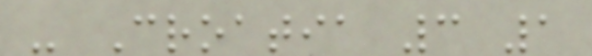- Croatia 3 1
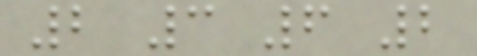2 3 6 2
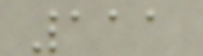111
